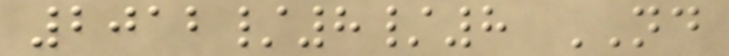2012/8/8 ND
